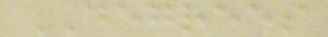DEGREES
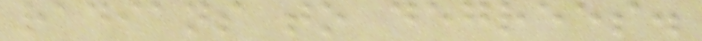radians to degrees.
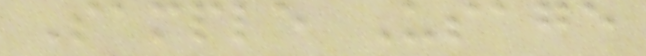Sample Usage
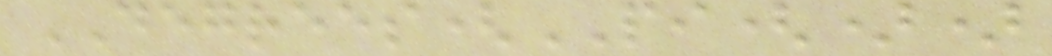DEGREES(PI())
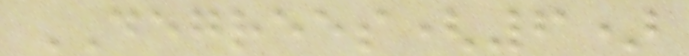DEGREES(6)
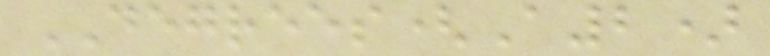DEGREES(A2)
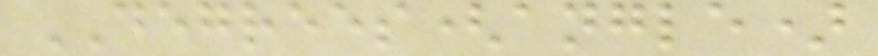DEGREES(angle)
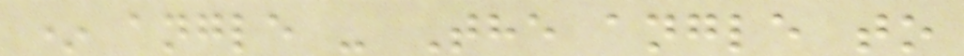* angle - The angle to
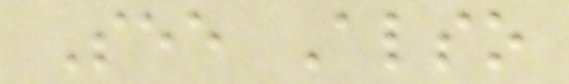See Also
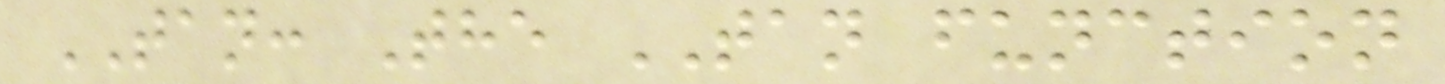TAN: The TAN function
